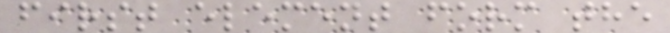first element form the
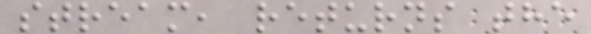stream, returns the
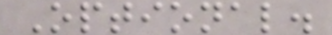Optional.
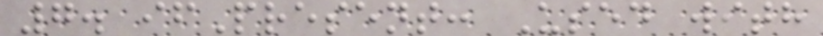7. ifPresent: Used with
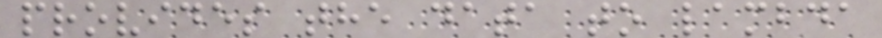provides the data to lambda
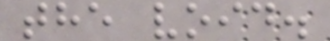the void.
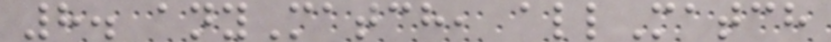8. anyMatch, allMatch
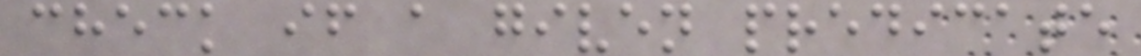check if a given predicate
